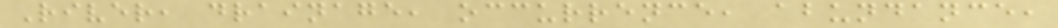River, drainage, occurrence, abundance,
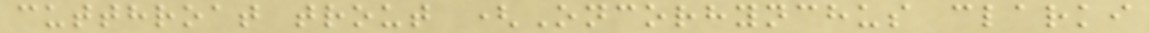cutthroat trout (Oncorhynchus clarki
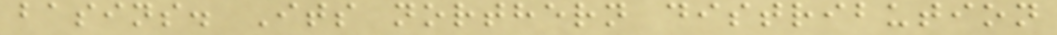basins. Its northern distribution
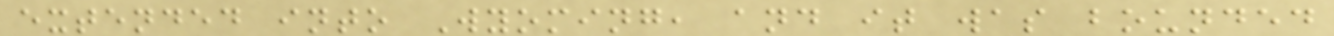extended into Wyoming, and it was bounded
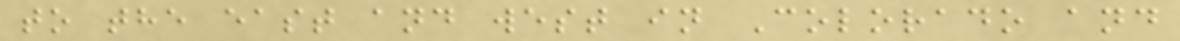to the east and west in Colorado and
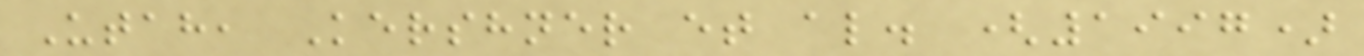Utah, Kershner et al. (1997)
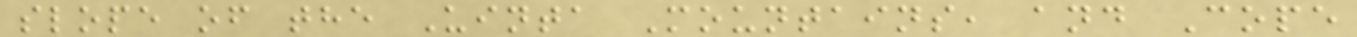slope of the Uinta Mountains, and Cope
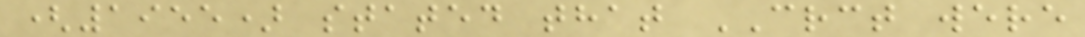(1955) stated that CRCT were
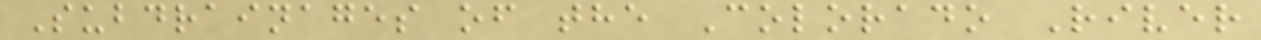Subdrainages of the Colorado River
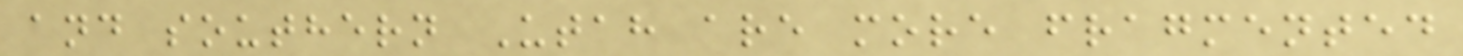and southern Utah are more fragmented
